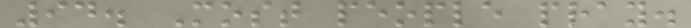94. Most people pray.
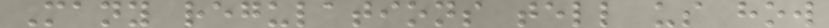Many regulations tell us how
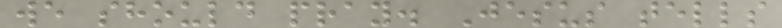we should pray. Jesus tells
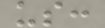us:
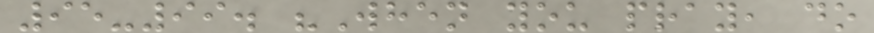95-99. "When you pray, do
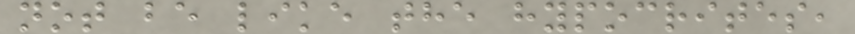not be like the hypocrites,
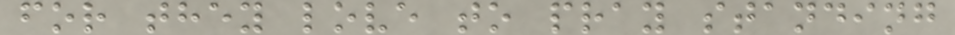for they love to pray standing
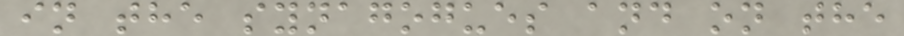in the synagogues and on the
